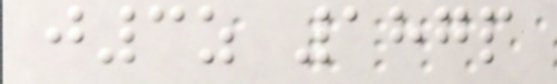j3z 187p
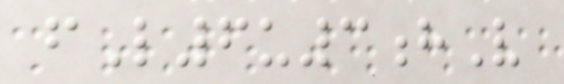fL6u3hV
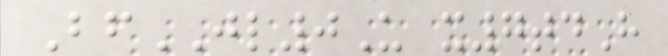BfJL0U x7tdH
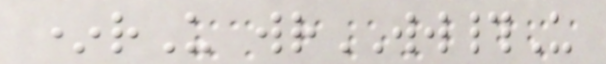*rU wrWW#U
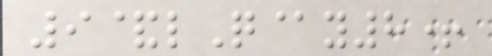9&lQ@y8+
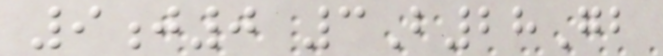9j0 3B28Gb
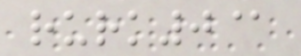rurk0@
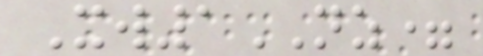Xw1NZ=
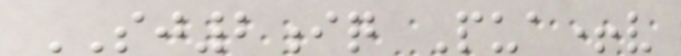SJ2iq Pua+v
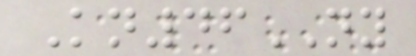Kn46NY
